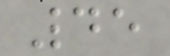45
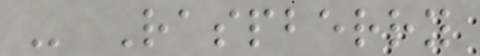- Raspberry
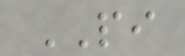PI
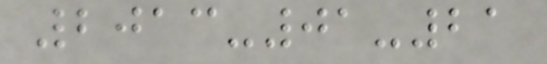2013-01-21
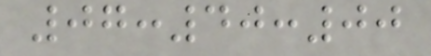07:40:00
